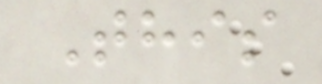This
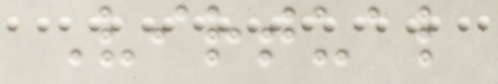Virtual
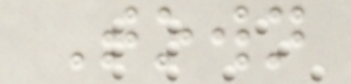Town
